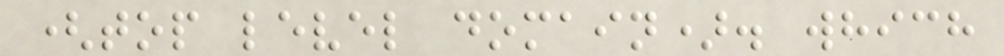(top level domain). which
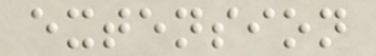extension
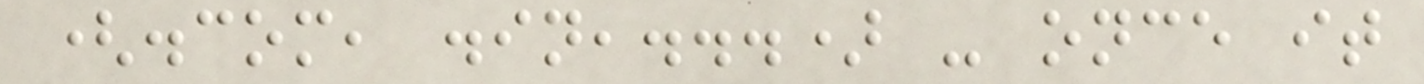(.com, .in,...) - once it
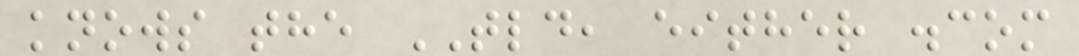knows the TLD, either .com
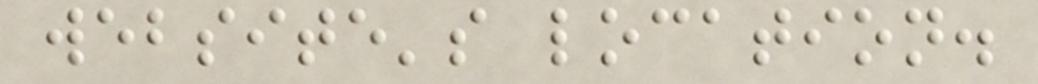website's location.
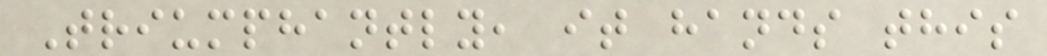Triumphantly, it hands this
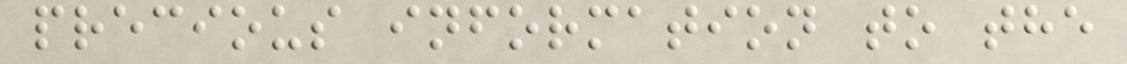precious information to the
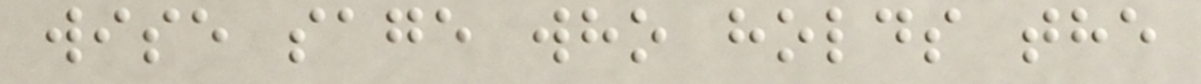wise sage who holds the
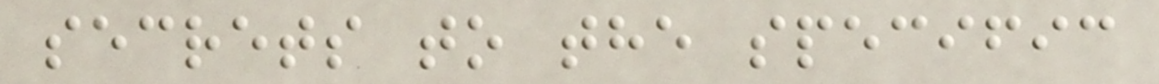secrets to the specific
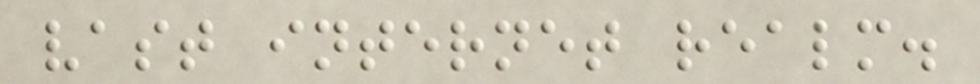vast internet realm.
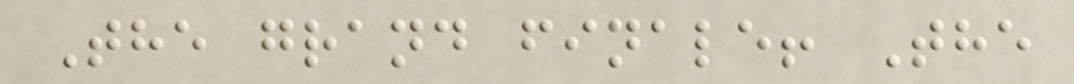The grand finale! The
